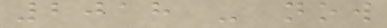2018 - now
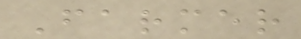Farmer
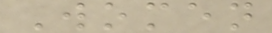Women
